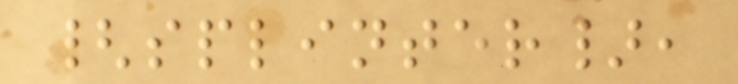{splinter},
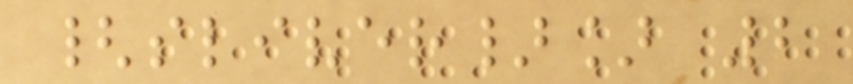{sliver}] 2
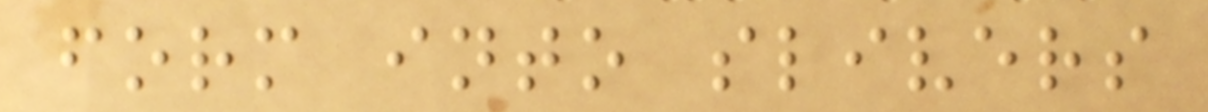form into slivers
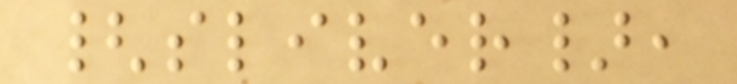{sliver},
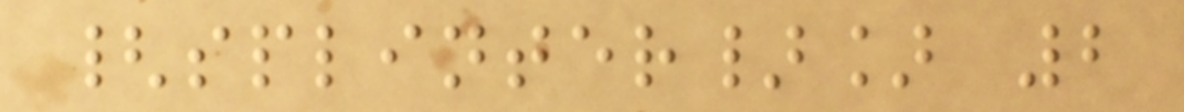{splinter}] 2
